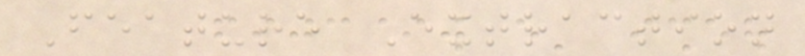Feature Extraction
